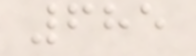685
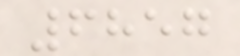6857
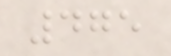475
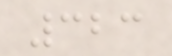323
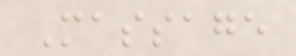Massage
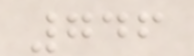746
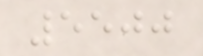5500
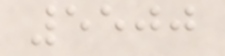5500
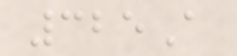325A
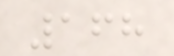168
